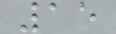15
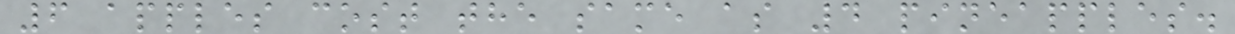6 apples cost the same as 4 pineapples.
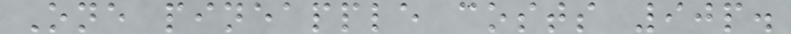One pineapple costs 90p.
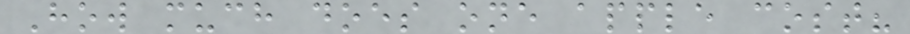How much does one apple cost?
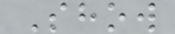Show
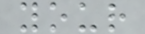your
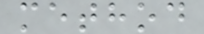method
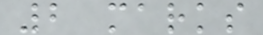2 marks
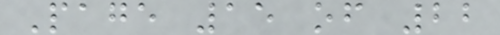Page 15 of 22
